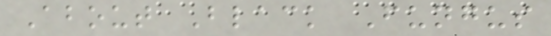About Black Fungus
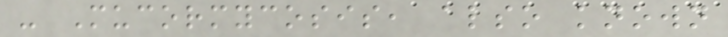- Mucormycosis, also known
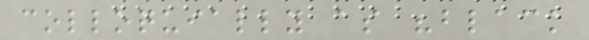colloquially as "black
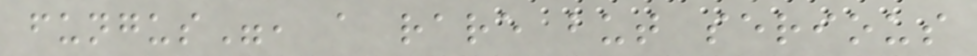fungus", a rare but serious
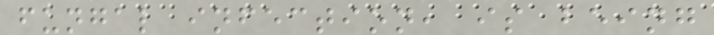fungal infection, is being
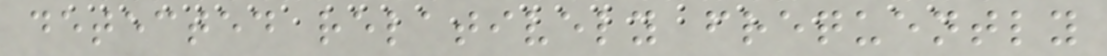detected relatively frequently
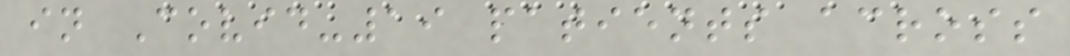in Covid-19 patients across
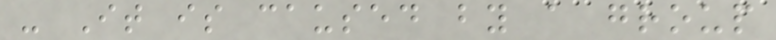- It is caused by a group
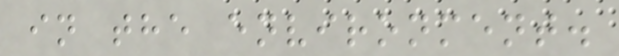in the environment.
